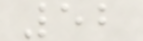52
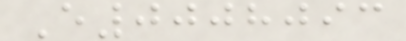E0008093
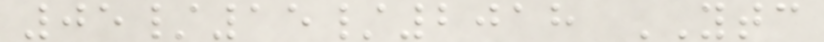05/15/2018 YTC
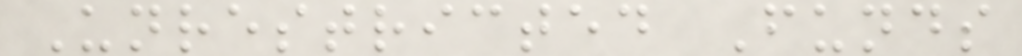Unrestricted Funds
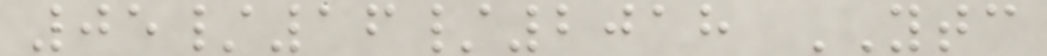05/16/2018 YTC
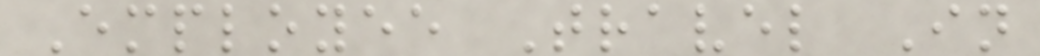Employee Travel In
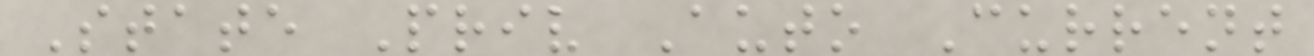State Priv Auto Current
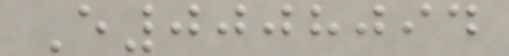E0008094
